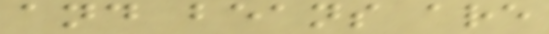and beans are
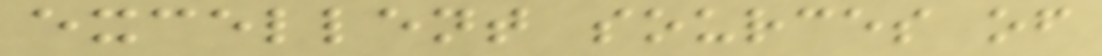excellent sources of
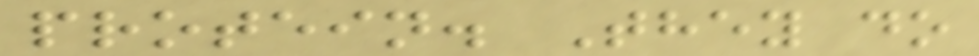protein. They do
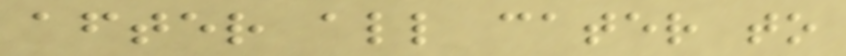after all cater to
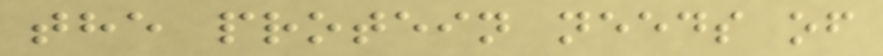the protein needs of
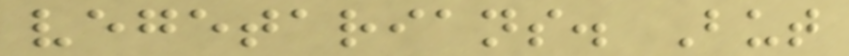vegetarians. But
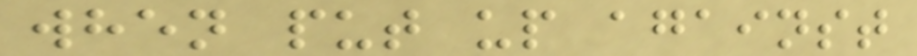when put up against
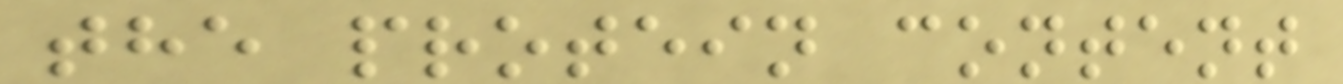the protein content
